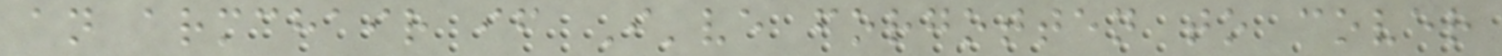an armchair if I've forgotten to cover
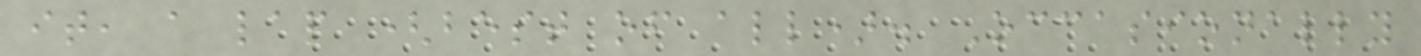it, a lap (best of all). Occasionally
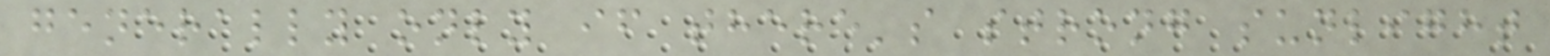generally only if there's strong sunlight
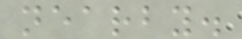nearby.
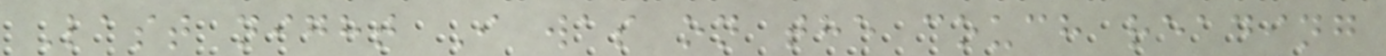Last night I was on the couch reading
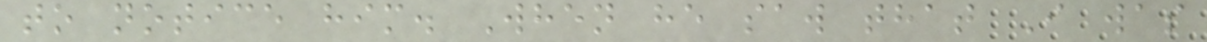to notice him. When he saw that I was
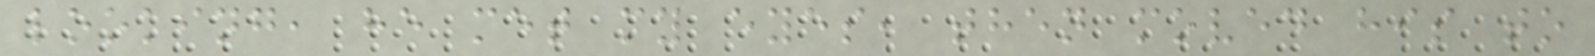looking, he met my eyes, then moved his to
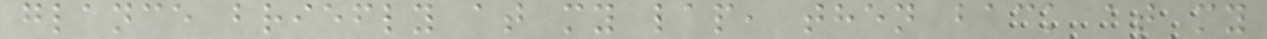glance briefly at my lap, then back at my
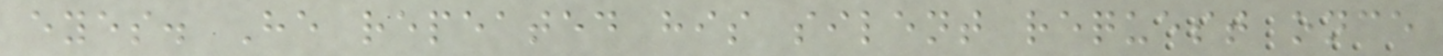eyes. He repeated his silent request once
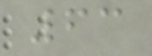63
